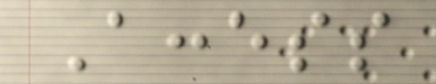Access
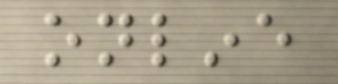online
